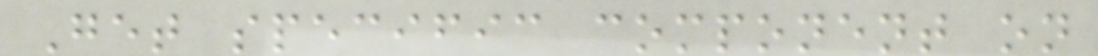Get specific component on
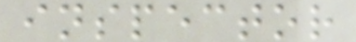inspector
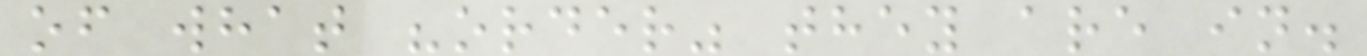of what "order" they are in.
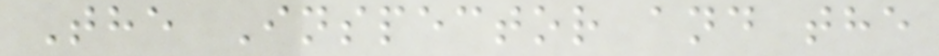The Inspector and the
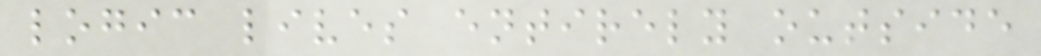logic lives entirely outside
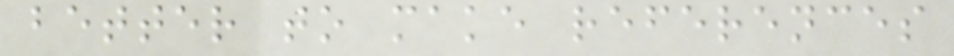better to make references
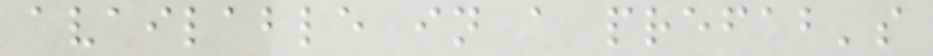available in a prefab's
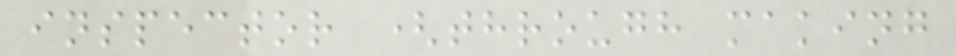inspector (through making
